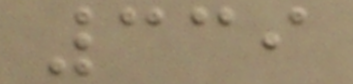339
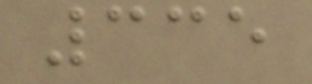335
